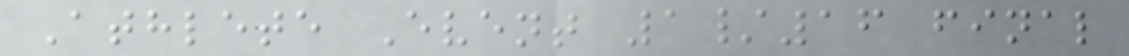Athlete Event 1/16 final
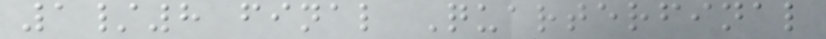1/8 final Quarterfinal
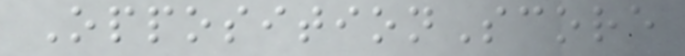OppositionScore
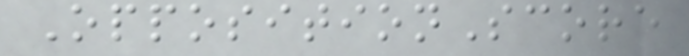OppositionScore
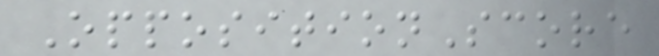OppositionScore
